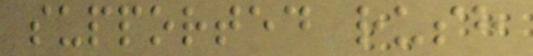supported rush
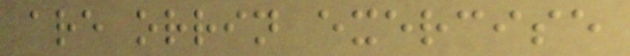are orrin exercise
